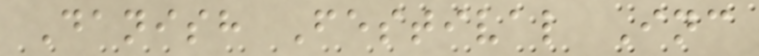Danish Festival Inc
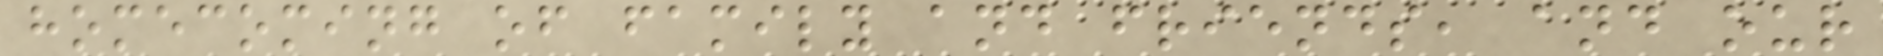homecoming of family and friends, and our
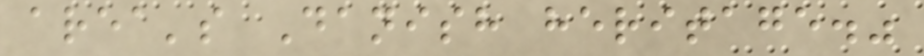area's Danish heritage."
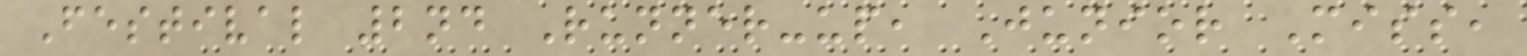Festival 2nd Runner-up, Junior Miss,
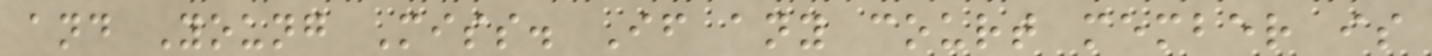and Young Miss. If any court member is
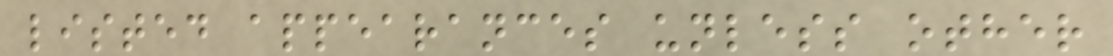listed appearances unless other
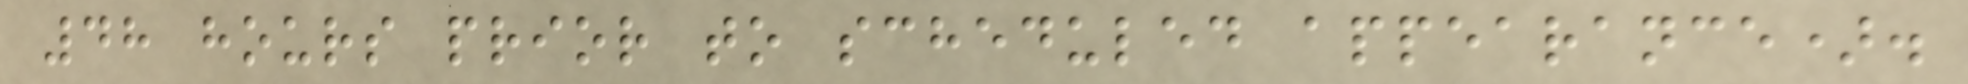48 hours prior to scheduled appearance).
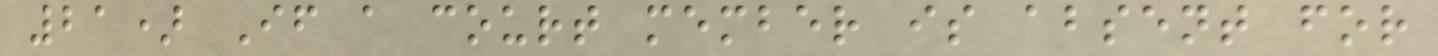21) If a court member is absent for
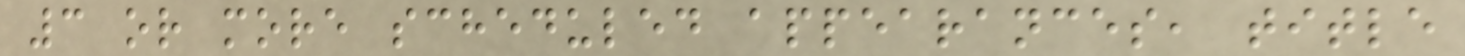3 or more scheduled appearances, title
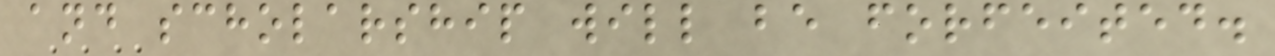and scholarship will be forfeited.
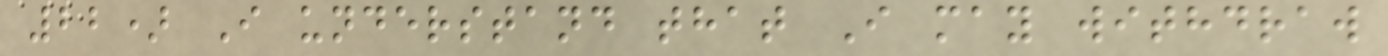22) I understand that I may withdraw
